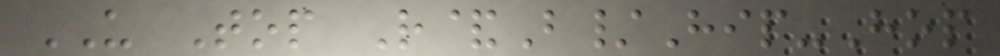US Top R&B/Hip-Hop
